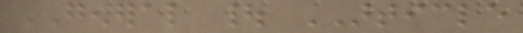GENERAL | ARTICLE
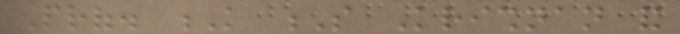Prof. K S Krishnan and
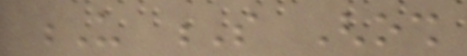U S Ghosh
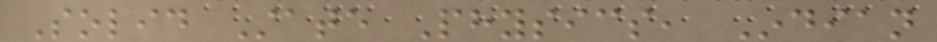Solid State Physics, Indian
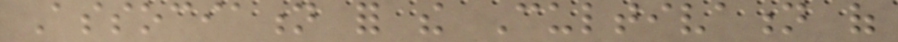Association for the Cultivation of
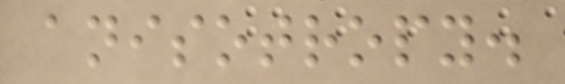anisotropy.
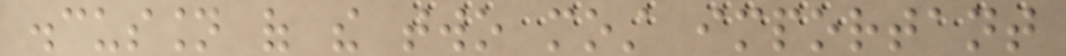discussion of the two most important
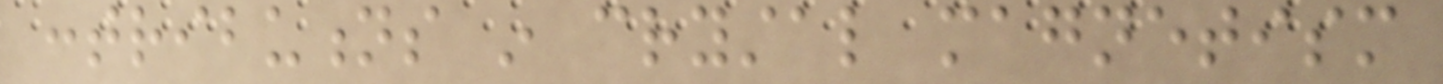contributions in crystal magnetism
